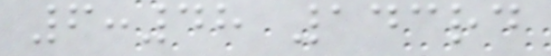6:48 143rd
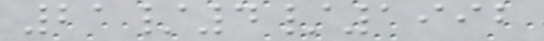21/4/1992
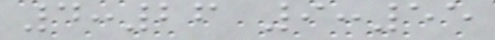4:26 9:55
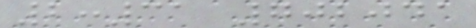2:31 702041
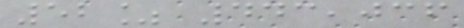52% 443,036
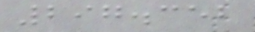297.352
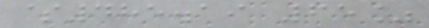$485.19 65%
